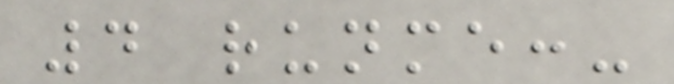4 runme:-
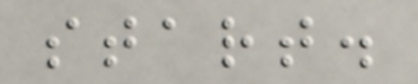start.
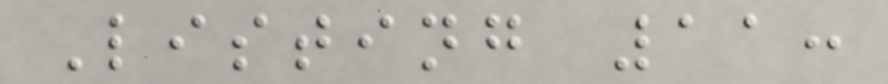Listing 11:
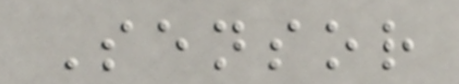Sensor
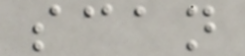scan
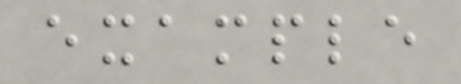example
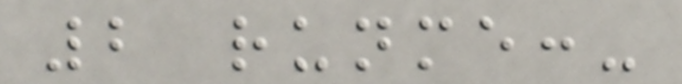2 runme:-
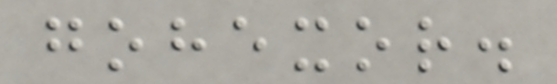gohexor.
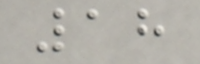18
